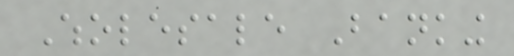Wholesale Banking
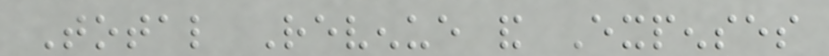Total Revenue and Expenses
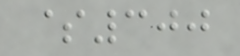$300
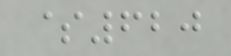$620
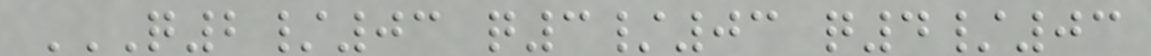Q2/03 Q3/03 Q4/03
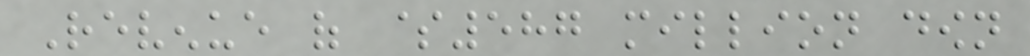Revenue of $587 million down
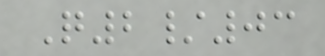Q2/03
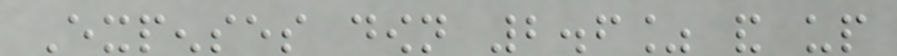Expenses down 2.6% and up
